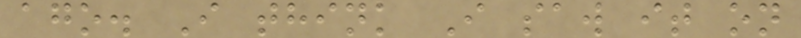ago. I think I saw it on
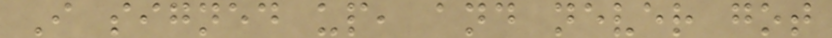I signed up, and never got
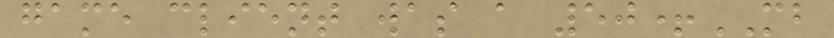game client was a 50+MB
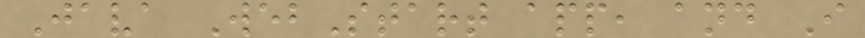Java WebStart app, and I
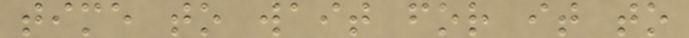time to wait for it to
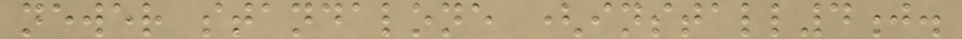newer standalone (install4j.
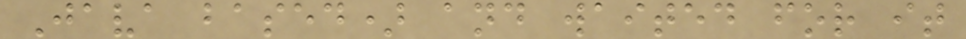Java based) and waited for it
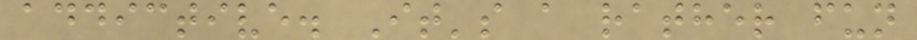addictive. It's a rather fun
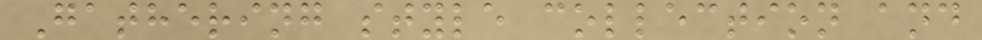Gathering style collection and
